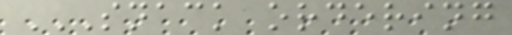SNACK ORDERING
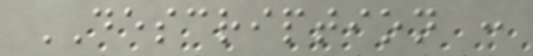DESCRIPTION :
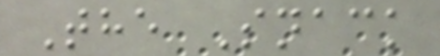The Snack
